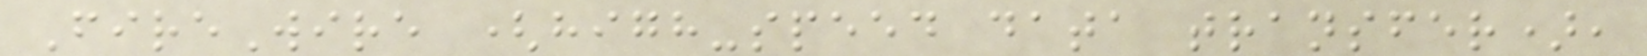FireWire (high-speed data transfer),
